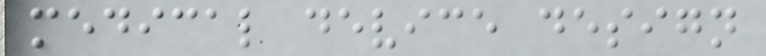medical device design
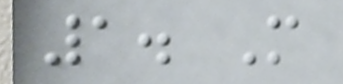1. M
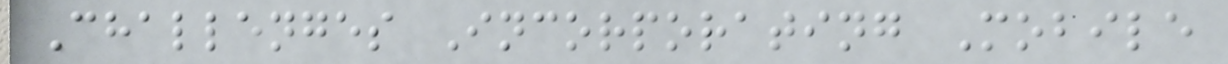Challenges Incorporating Mobile
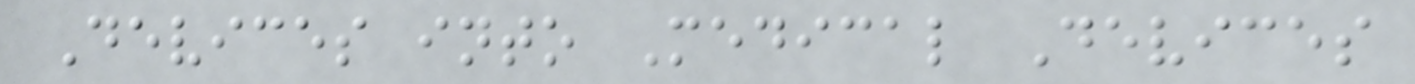Devices into Medical Devices
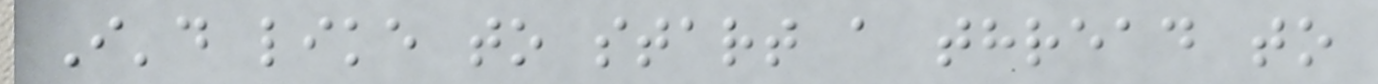I'd like to start a thread to
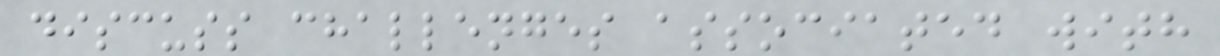discuss challenges associated with
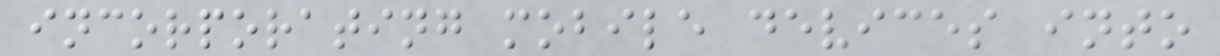incorporating mobile devices into
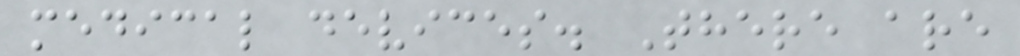medical devices. There are
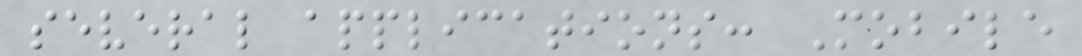several applications: Mobile
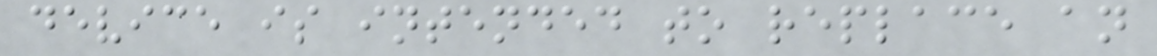device is intended to replace an
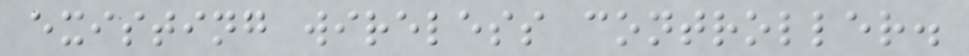existing wireless controller.
